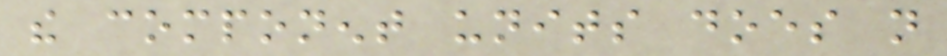the component units does not
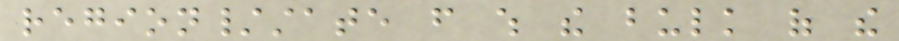region/state from which the bulk of the
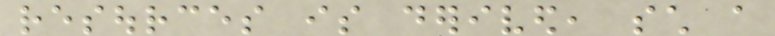resources is derived, such a
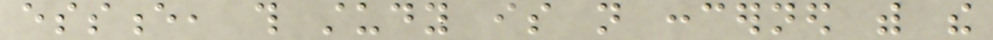essence, this study is not concerned with the
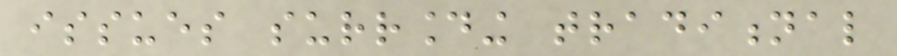issues surrounding traditional
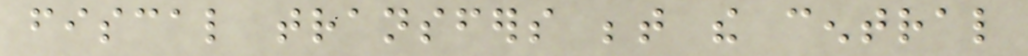fiscal transfers between the central
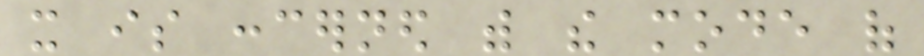it is concerned with the mode of
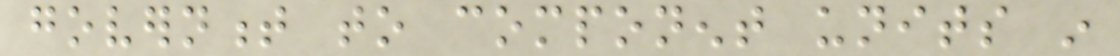government to component units in
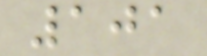101
